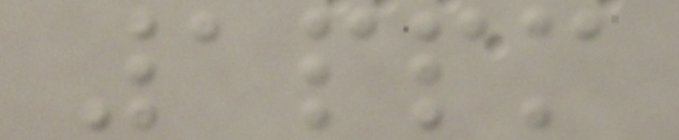1ppm
